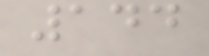144
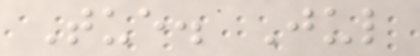Tue. Jul
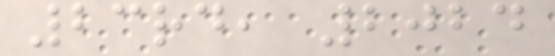23rd, 2024
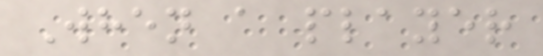When a player
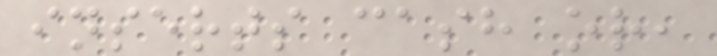inserts cash or,
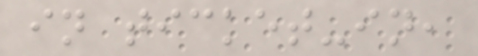in ticket-in,
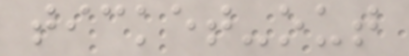ticket-out
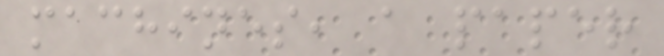machines, a paper
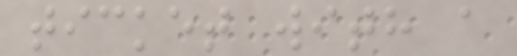ticket with a
